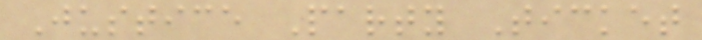Justice Party Ticket
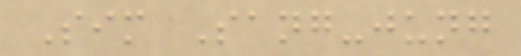Sim Sang-jung
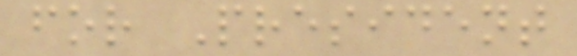for President
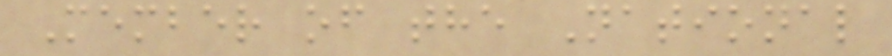Member of the National
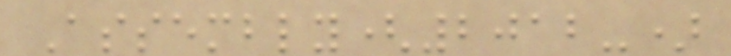Assembly(2012-)
